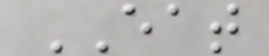EAT
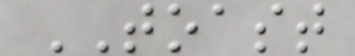TOAST
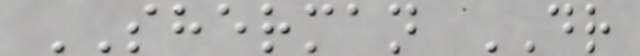SHERMAN DR
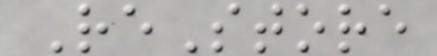ReStore
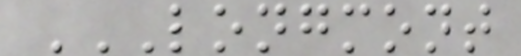LONGMONT
